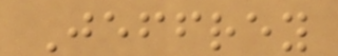Jeffrey
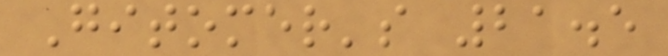Gitomer's 21.5
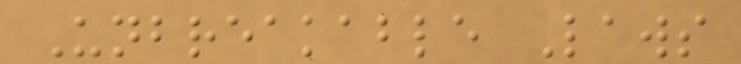Unbreakable Laws
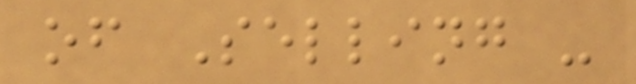of Selling -
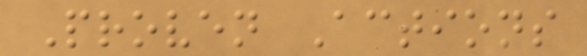Proven Actions
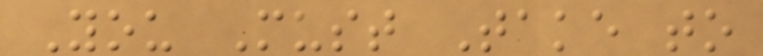You Must Take to
